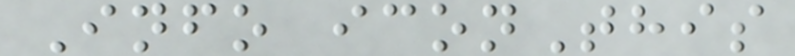Info iconThis
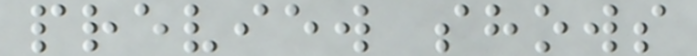preview shows
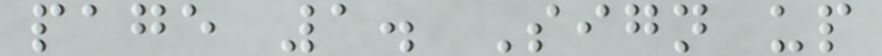page 1. Sign up
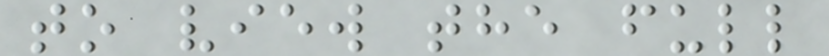to view the full
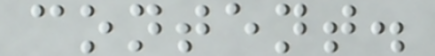content.
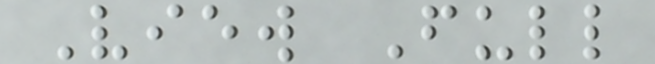View Full
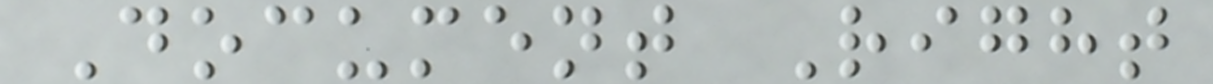Document Right
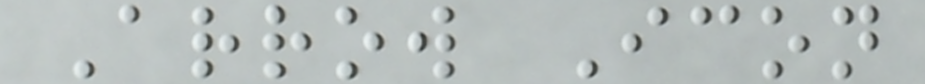Arrow Icon
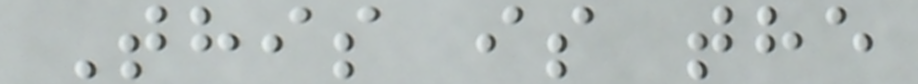This is the
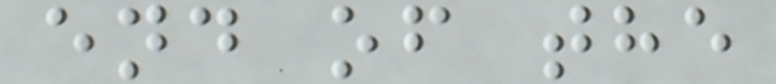end of the
